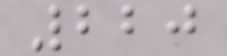220
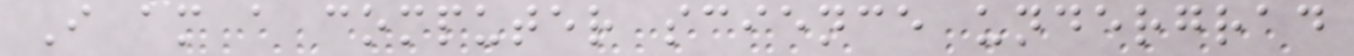I am a computer science undergrad
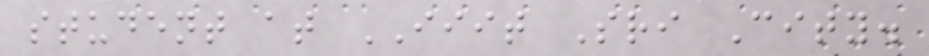student at IIIT Sri City.
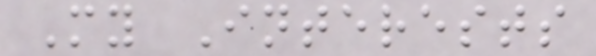My Interests
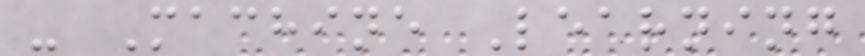- Machine Learning
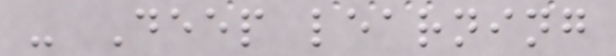- Deep learning
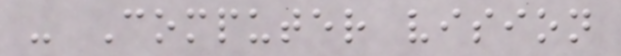- Computer vision
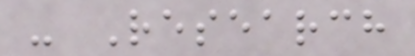- Research
